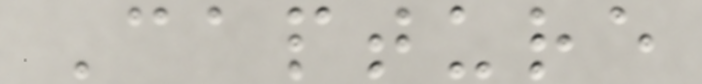Capture
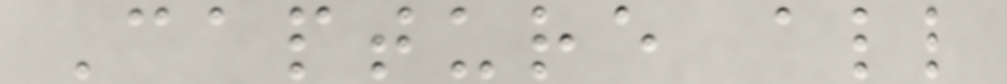Capture all
